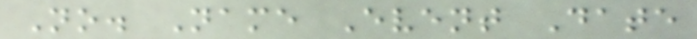No. Name Event Date
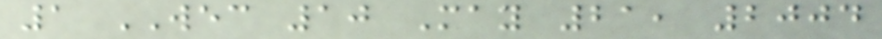1 WEC 10 May 21, 2004
